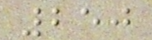250
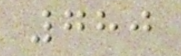780
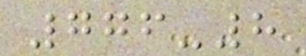776-8
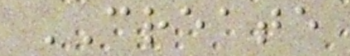CREATE
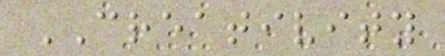CREATIVITY
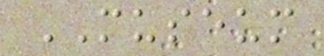MUSEUM
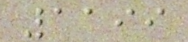1199
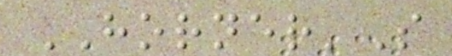HORNER'S
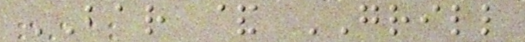BAR & GRILL
